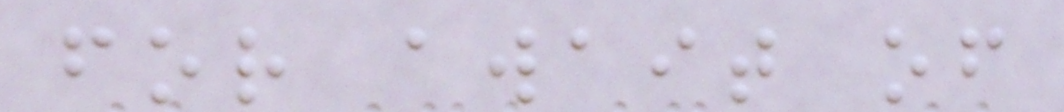for await of
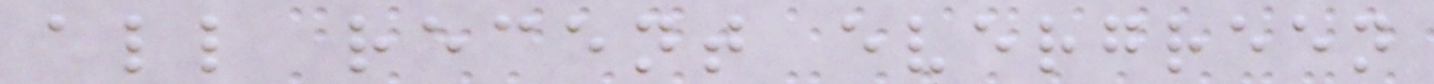all recent evergreen
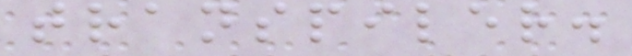transpiler.
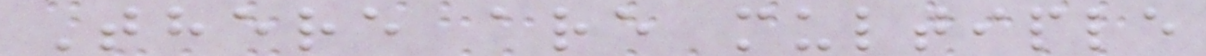There are multiple
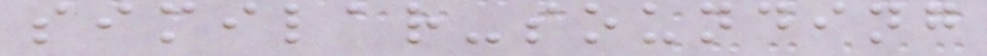similar-sounding
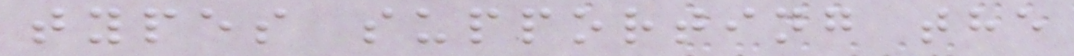types supporting the
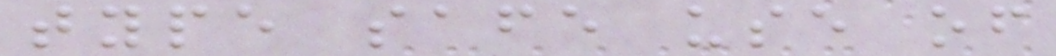type safe use of
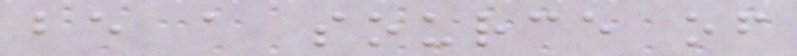be a source of
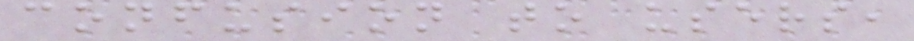confusion to users,
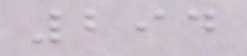294
